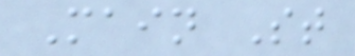Main St
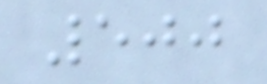500
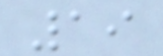19
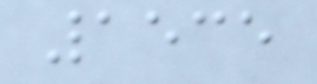1535
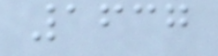1637
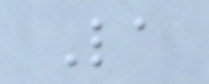La
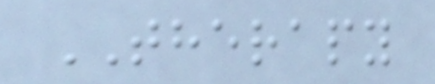THERAPY
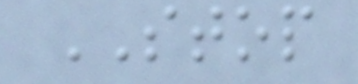STOP
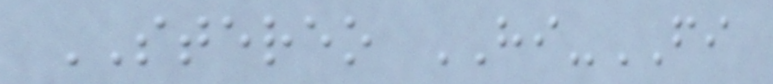STEREO HI-FI
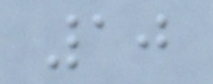10
